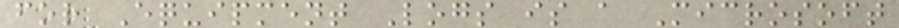for Equipment Logs is a Microsoft
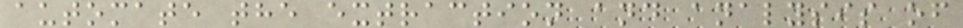automate the extraction and analysis of
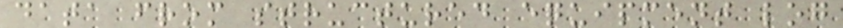data from structured equipment log
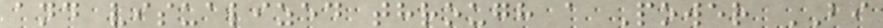and visualized through a Power BI
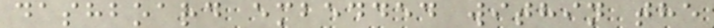dashboard embedded within the
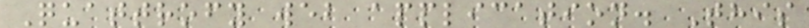Quattrofy web application. This
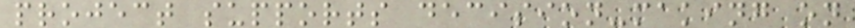project supports decision-making on
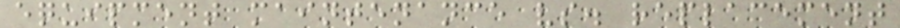equipment maintenance vs. replacement
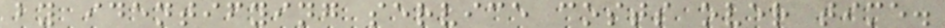by identifying service costs over time.
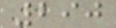290
